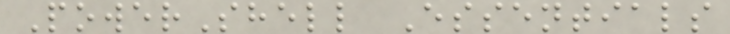PowerShell Essentials
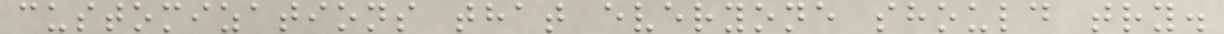customizations that everyone should try.
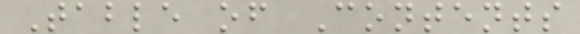Table of Contents
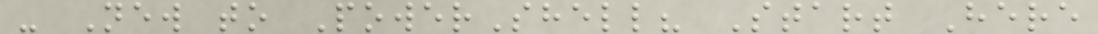- New to PowerShell? Start Here
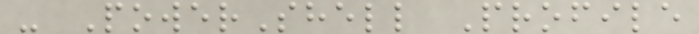- PowerShell Profile
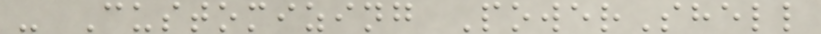- Customizing PowerShell
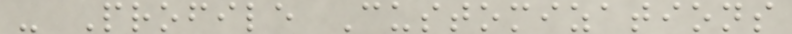- Profile Customizations
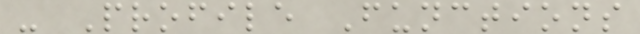- Profile Functions
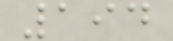194
